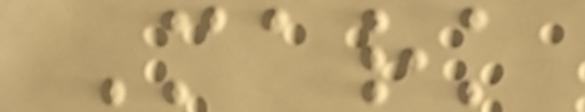Mark
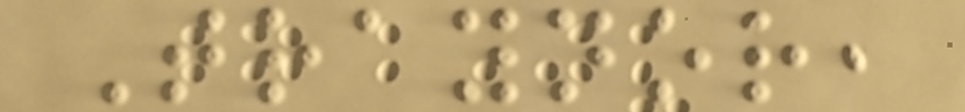Traynor,
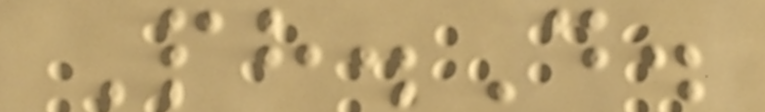Ph.D.
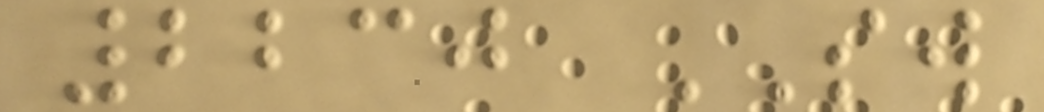2230 SW
